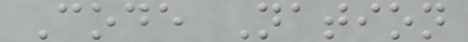Code Nation
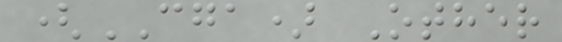(CGA) Other
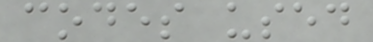codes used
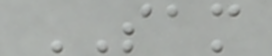SAM
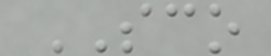SCO
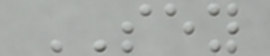SEY
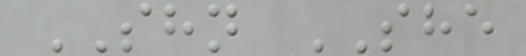SHN SHE
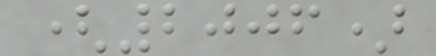(2006)
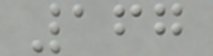167
